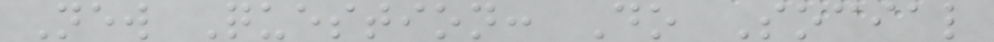New Question: Do Social
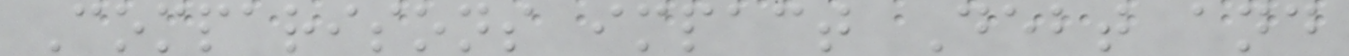Comparisons impact Debt and
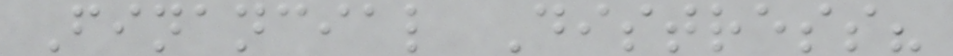Financial Distress?
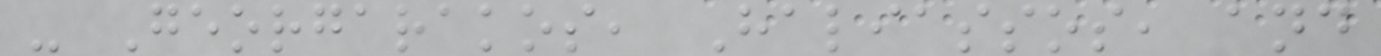- Georgarakos, Haliassos, and
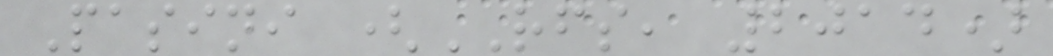Pasini (RFS, 2014)
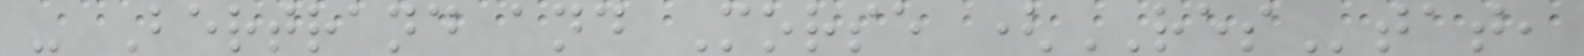- Bertrand and Morse (REStat,
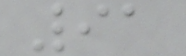91
